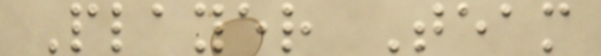Player Team
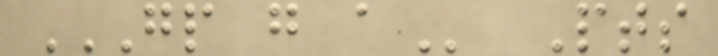GP G A Pts
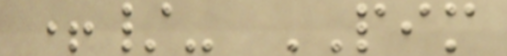+/- PIM
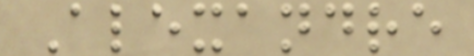Alexandre
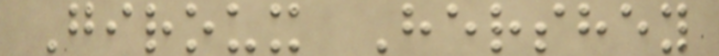Giroux Hershey
